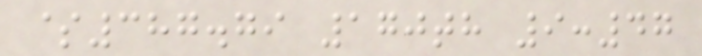$387.79 170th 9:47
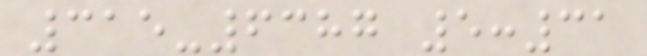315-6387 5:31
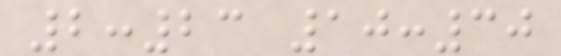2:23 10:30
